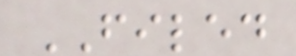FILED
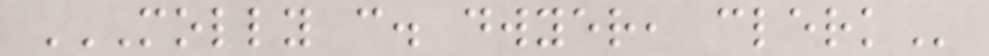MOLLY C. DWYER, CLERK
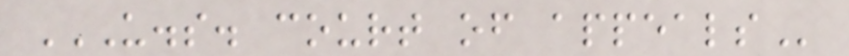U.S. COURT OF APPEALS
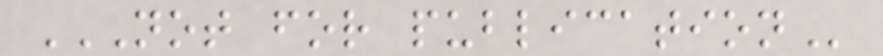NOT FOR PUBLICATION
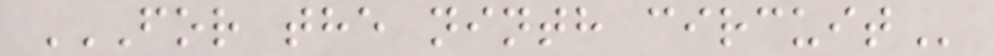FOR THE NINTH CIRCUIT
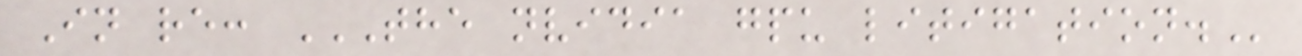In re: THE NVIDIA GPU LITIGATION.
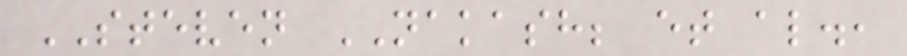STEVEN NAKASH; et al.,
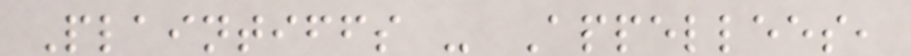Plaintiffs - Appellees,
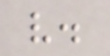v.
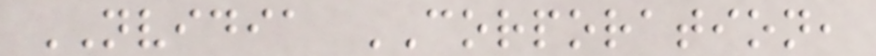NVIDIA CORPORATION,
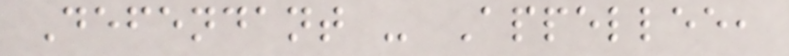Defendant - Appellee,
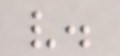v.
